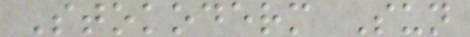Stokoderm Sun
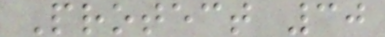Protect 30
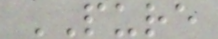PURE
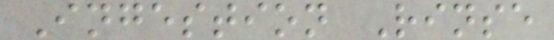Ingestion Rinse
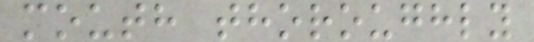mouth thoroughly
